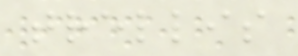trellis
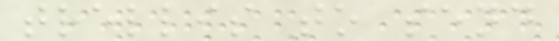trellis to send
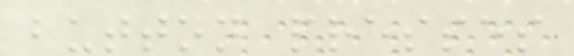button presses
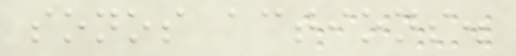sonos actions.
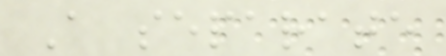A separate
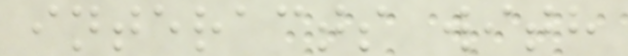interacts with
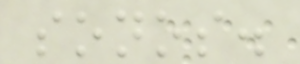sonos.
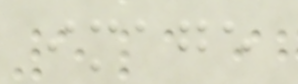image
